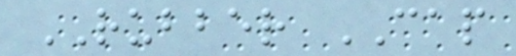RUBBER CAP
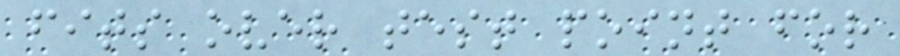fits over test point for
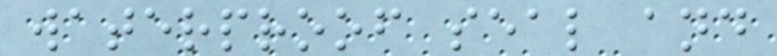waterproof seal and
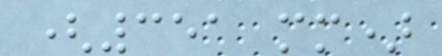(351 mm)
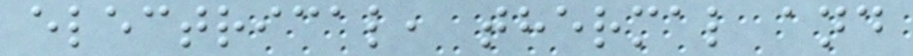electrical, thermal and
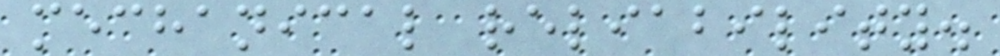mechanical reliability.
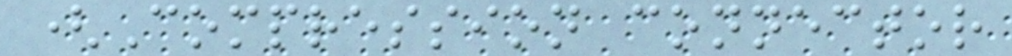(Compression connector
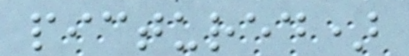pictured)
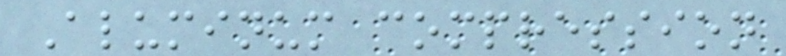Aluminum compression
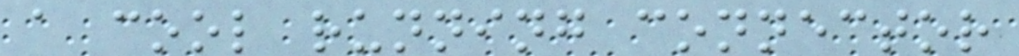a cool running connector
